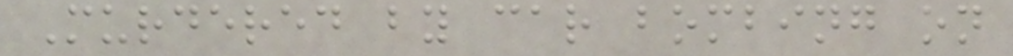Murdered by car bombing on
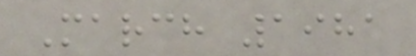March 1981
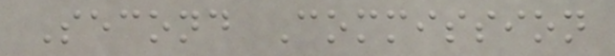Second Commission
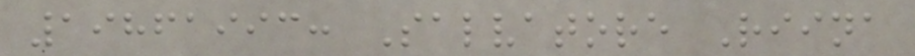19861993: Salvatore Riina
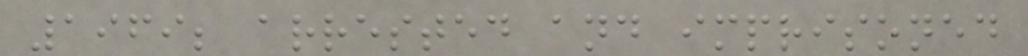1969; arrested and imprisoned
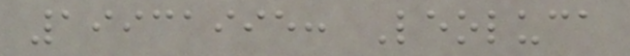19931995: Leoluca
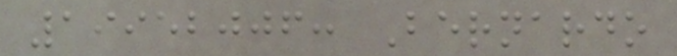19952006: Bernardo
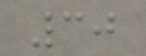30
